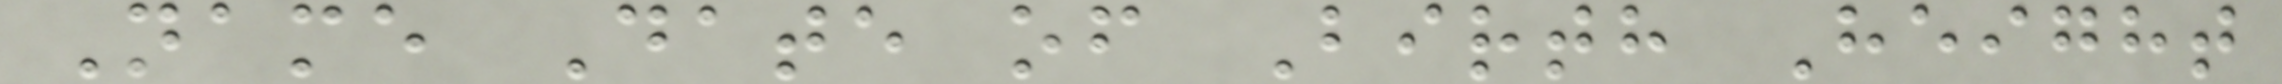Name Date of Birth Height
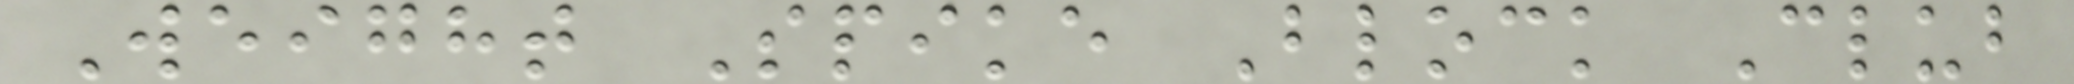Weight Spike Block Club
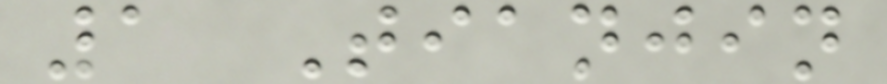1 Tianjin
